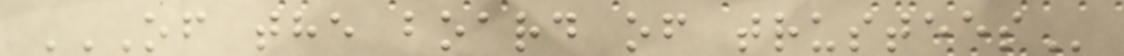OF THE BOARD OF TRUSTEES
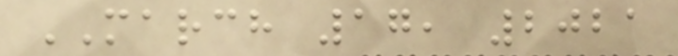MARCH 17, 2021
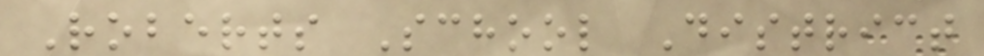Roberts School District
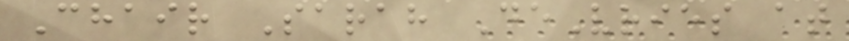Chair Sarah DeVries at
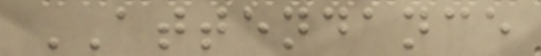ATTENDANCE
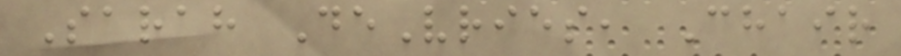Sarah DeVries, Chair
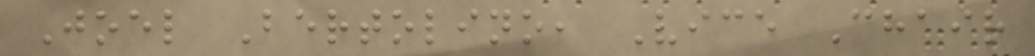Joel Bertolino, Vice Chair
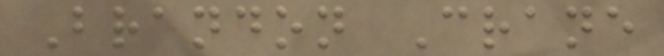Brandon Crane
